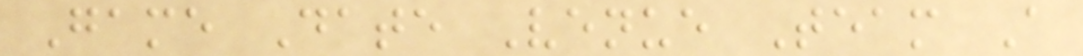Game Date Venue Team A
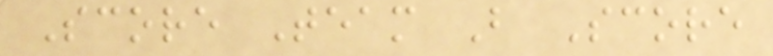Score Team B Score
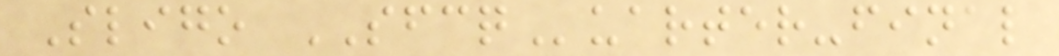Sligo SFCQuarter-final
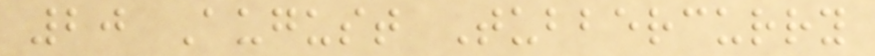20 August Tubbercurry
